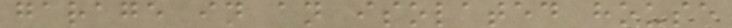garage in an isolated house
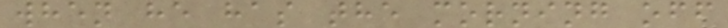when he has the morning off
